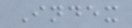Index
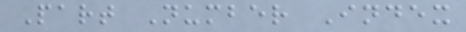Part Number Index
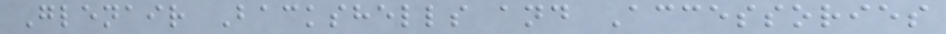Glenair Backshells and Accessories
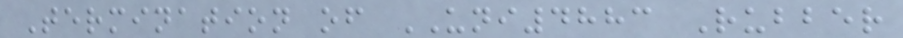Termination of UNI4883 Rubber
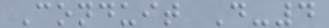Conduit D-4
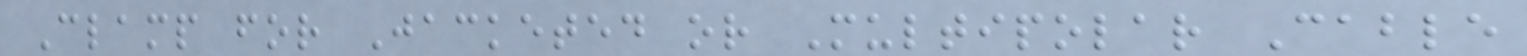Clamp for Jacketed or Multipolar Cable
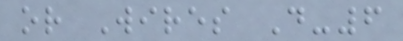or Wires D-6
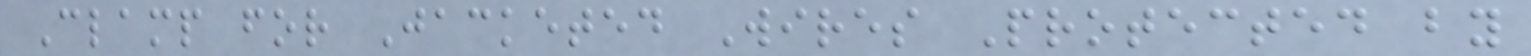Clamp for Jacketed Wires Protected by
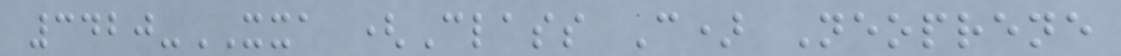3420-XXA (Class C) Neoprene
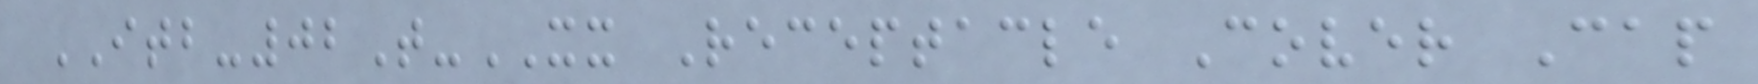ITB-02T-XX Receptacle Cover Cap
